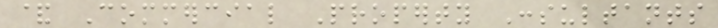& Commercial Property Consultants
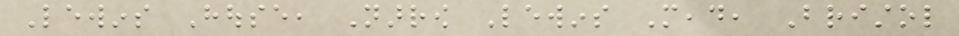Lewins House, Narrow Lewins Mead, Bristol
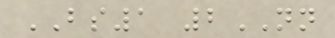BS1 2NN
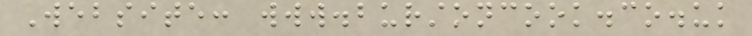Website: www.burstoncook.co.uk
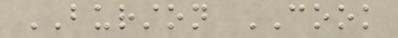BURSTON COOK
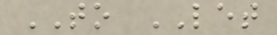TO LET
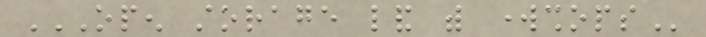OPEN STORAGE LAND WITH WORKSHOPS
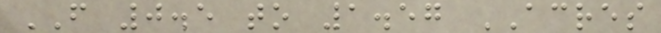FROM 0.5 to 1.57 ACRES
